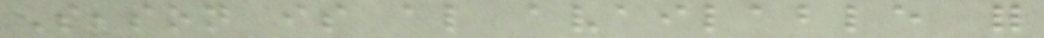Season is also available for
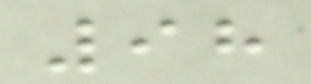98
